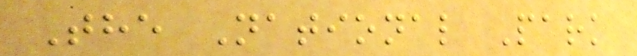The National Park
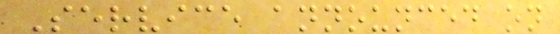Service announced on
